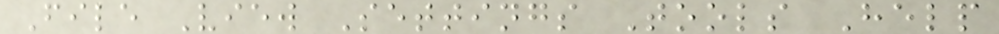File View Settings Tools Help
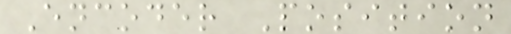Encoder Position
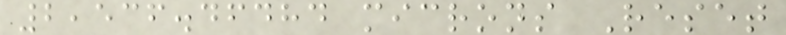2,536.46484 microns Reset
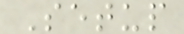Setup
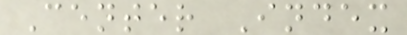Center Index
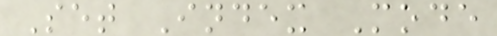Set Index Mode
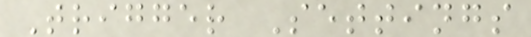Trigger Settings
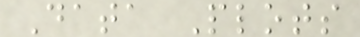Data Plots
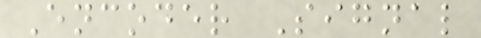Encoder Signal
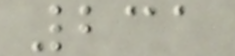231
